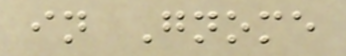in Gnome
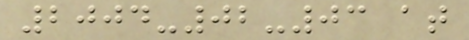2004-02-03 at
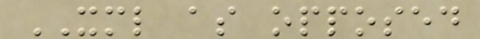XML as opposed
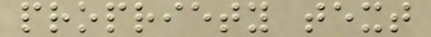propriety text
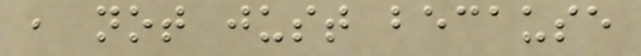, not just because
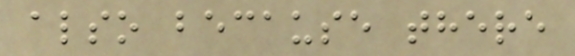also because there
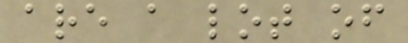are a lot of
